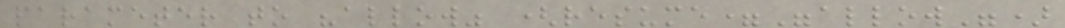parameter to "allow" (resume="allow")
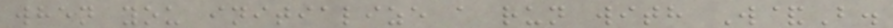when you initialize a run with W&B.
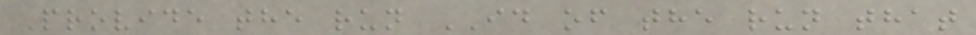Provide the run ID of the run that
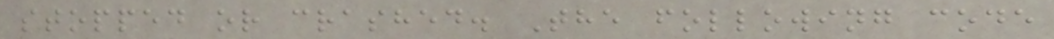stopped or crashed. The following code
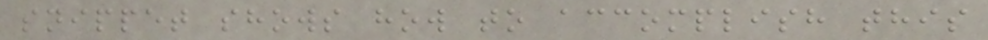snippet shows how to accomplish this
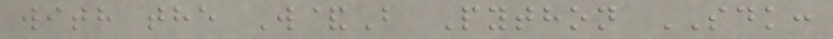with the W&B Python SDK:
